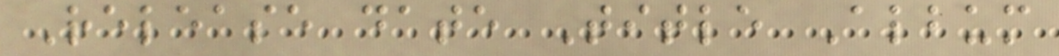Release date Title Album
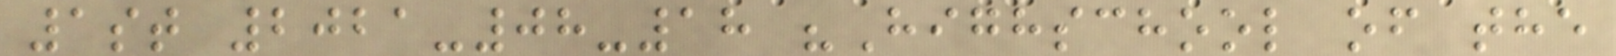1st 2021-08-18 "Highschool of the
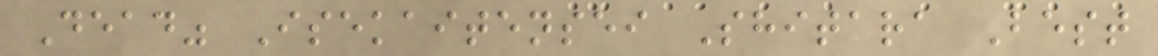Dead" Isekaitensei Shitara Best
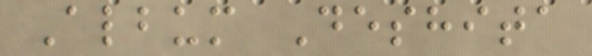Album Deshita
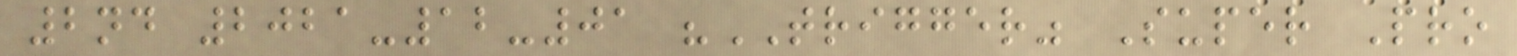2nd 2021-12-01 "TRIGGER" Super Pro
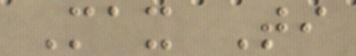Max Ti
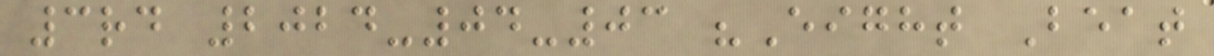3rd 2024-04-03 "Eight Beat
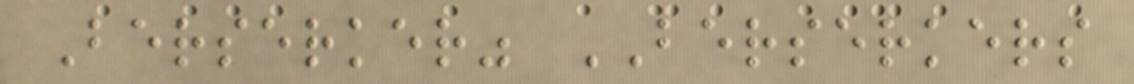Berserker" BERSERKERS
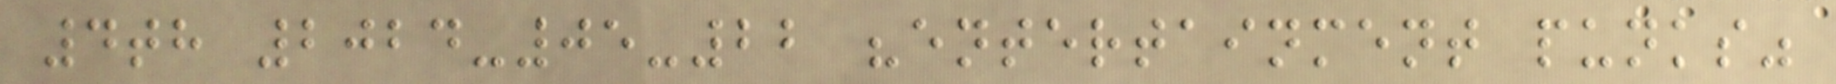4th 2024-05-22 "entertainment punks"
